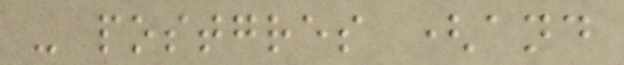- postgres (and
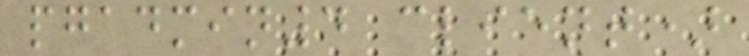pgadmin4 client)
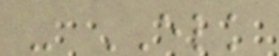- ELK
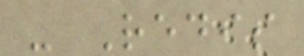- Redis
